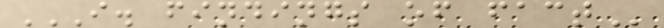I. FINDINGS OF FACT
